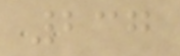237
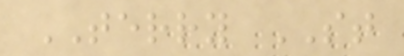TERRY ST
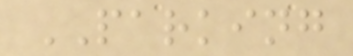PARKING
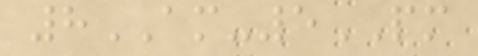8AM-5PM
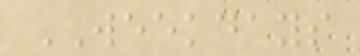WEEKDAYS
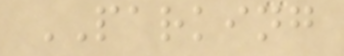PARKING
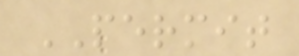PERMIT
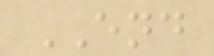END
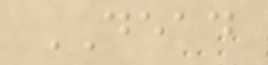DEAD
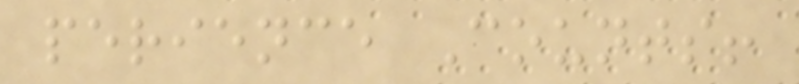perience Counts!
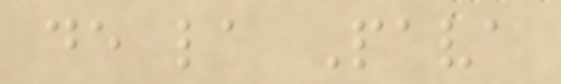de la Pava
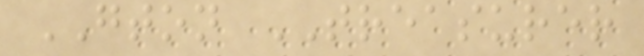GTON TREASURER
